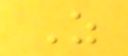As
